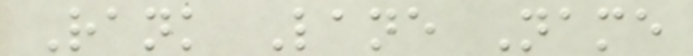Rank Lane Name
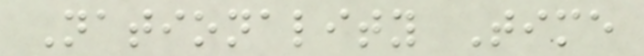Nationality Time
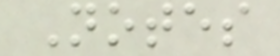Notes
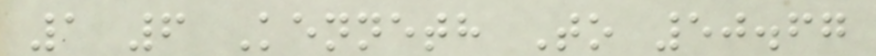1 6 Kenneth To 50.67
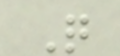Q
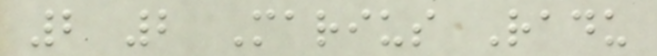2 2 Marius Radu
